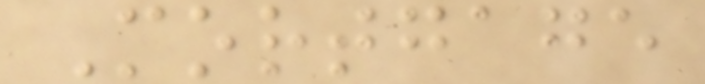Mortgage
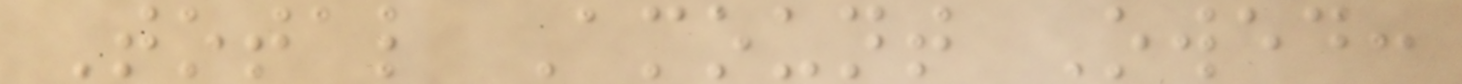Total Amount Owed:
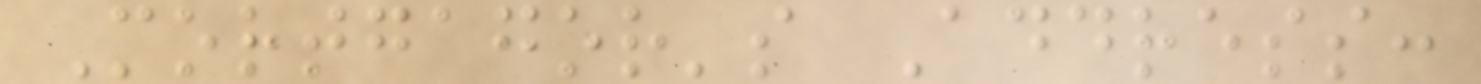Mortgagor's Address:
